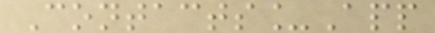Contacts_App
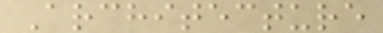Architecture
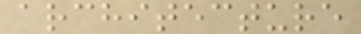architecture
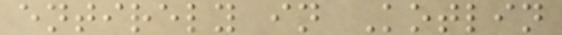entirely in Kotlin
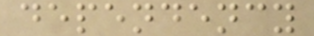dependency
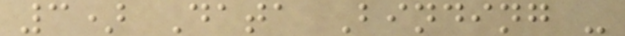3) Data Binding -
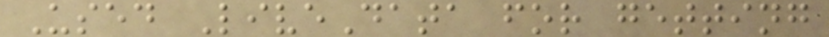Used LiveData for getting
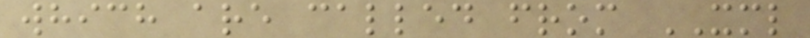which are called from XML
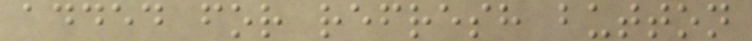added for refresh button
